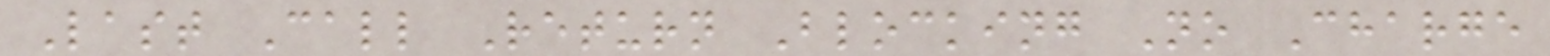Last Call Return Blocking No Charge
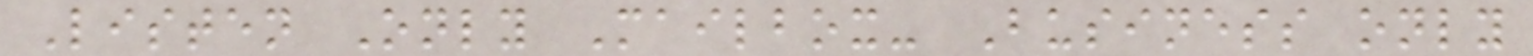Listen Only Mailbox- Business only
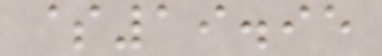$19.95
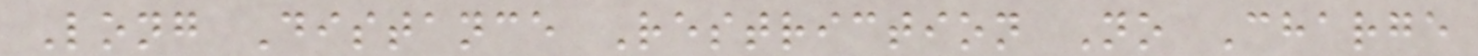Long Distance Restriction No Charge
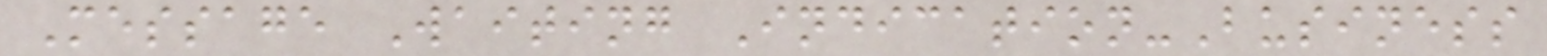Message Waiting Indication-Business
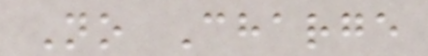No Charge
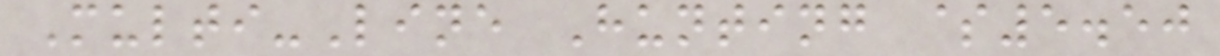Multi-Line Hunting $5.50
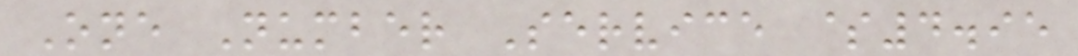One Number Service $4.95
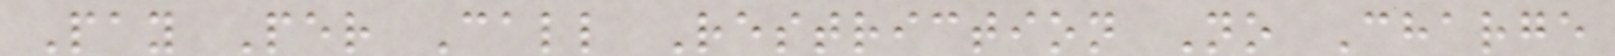Pay Per Call Restriction No Charge
